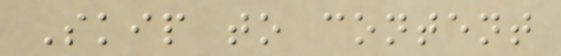Skip to content
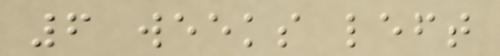6 weeks left
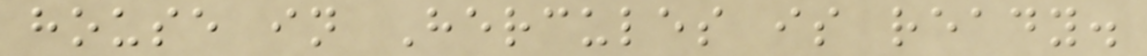house in Hercules is ready.
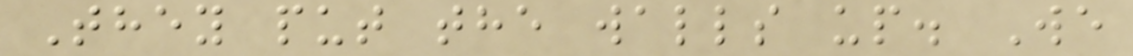They put the walls up. We
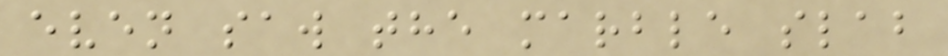even saw the marble slab
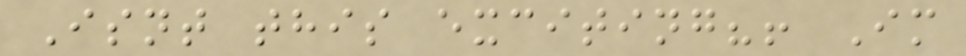Isnt this exciting?! Im
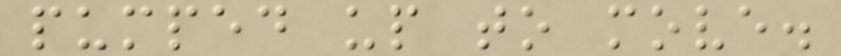pumped up to move.
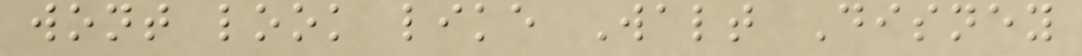wont look like Walt Disney
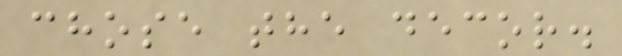chose the decor.
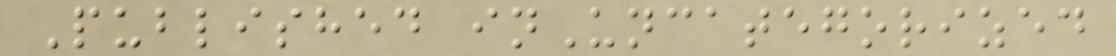Published inUncategorized
